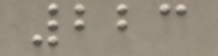223
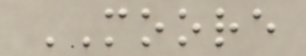MOORE
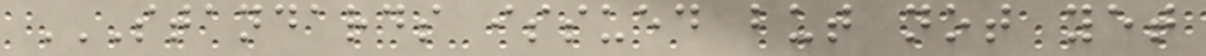STANDARDS ISSUED BUT NOT YET
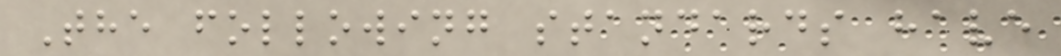The following standards have
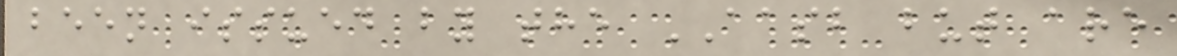been issued by the AASB but are
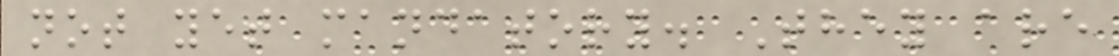not yet mandatory. They are
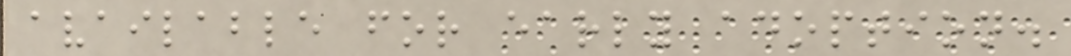available for early adoption.
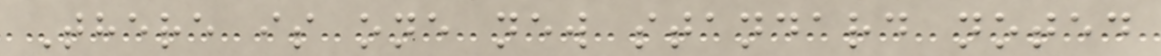There is one new standard noted
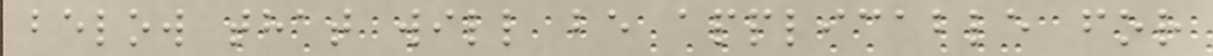below that will be applicable for
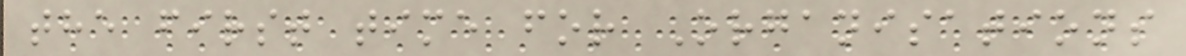the first time for Organisations
